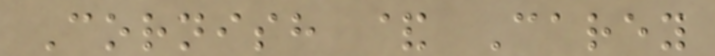Cornish & Carey
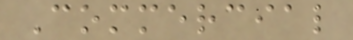Commercial
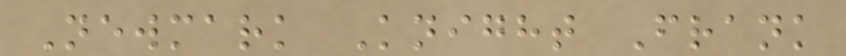Newmark Knight Frank
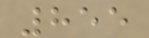855
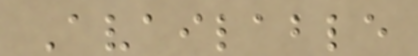Available
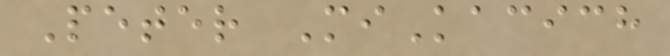Peter MiKacich
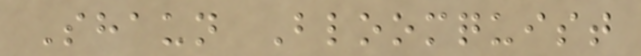Shaun Bloomquist
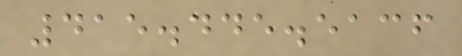415.445.5136
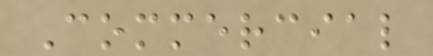Commercial
